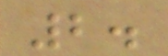2.
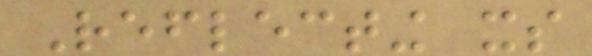Reflecting its
